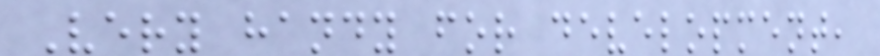Very handy for development,
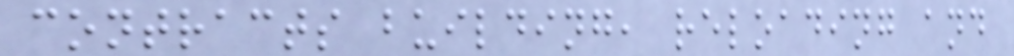contracts building, reloading and
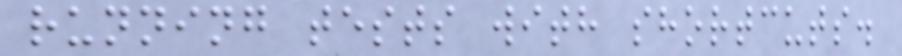running tests with shortcuts.
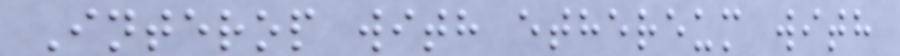Interop with ethereum with
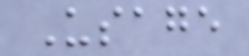Usage
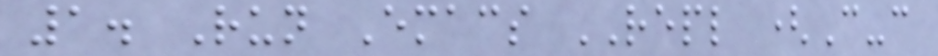1. Run Emacs REPL (C-c
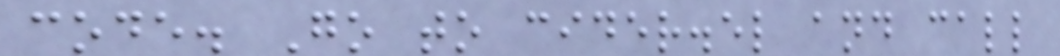code. Go to cider.el and call
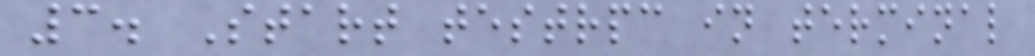3. Start testrpc in terminal
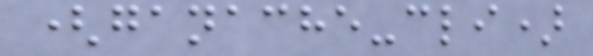(ganache-cli)
